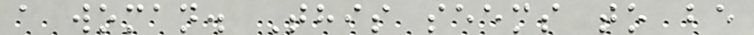a woman. This seems to be
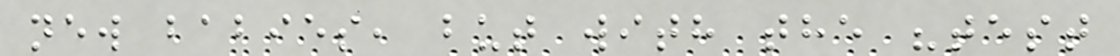new babies, but with the "test
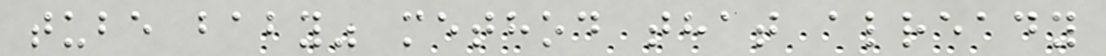tube baby" method that already
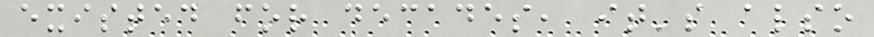existed for decades, it's also
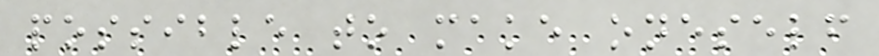possible to make oneself
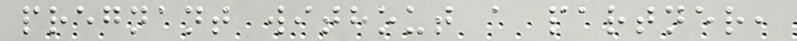pregnant without a partner,
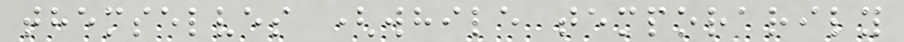themselves (while temporarily
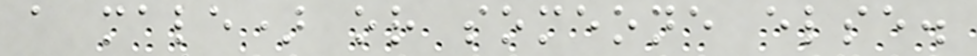a male) or someone else.
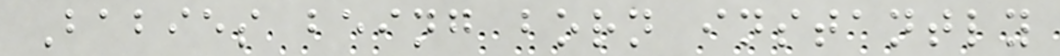Babies being born instantly
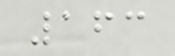163
